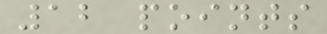12 points
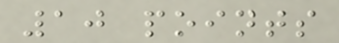10 points
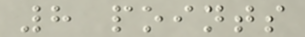8 points
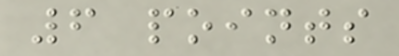6 points
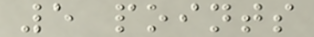5 points
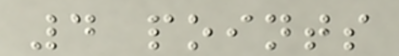4 points
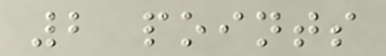2 points
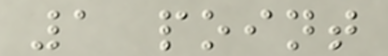1 point
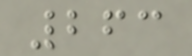263
